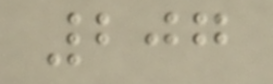207
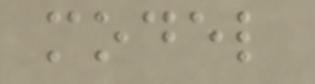model
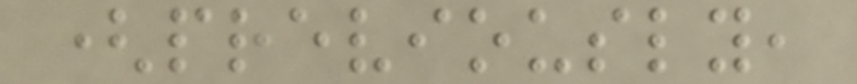(previously,
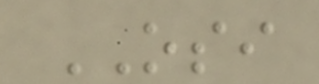OSI
